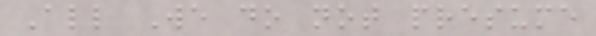All We do not presume
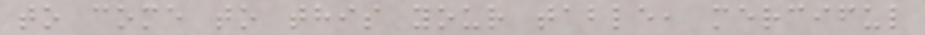to come to this your table, merciful
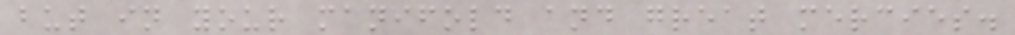but in your manifold and great mercies.
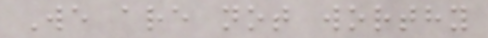We are not worthy
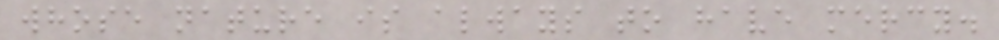whose nature is always to have mercy.
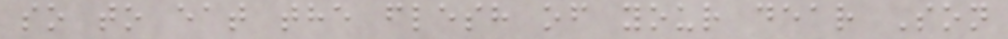so to eat the flesh of your dear Son
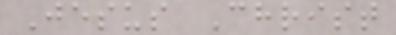Jesus Christ
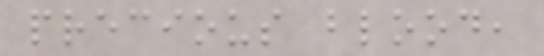precious blood,
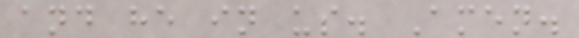and he in us. Amen.
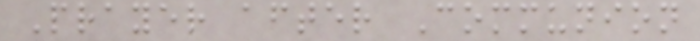Prayer after Communion
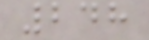248
